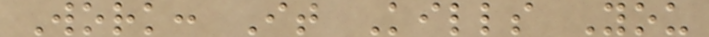Work: It Kills You
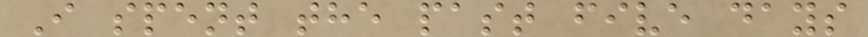I spent the past five days
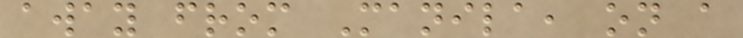away from Manila, on a
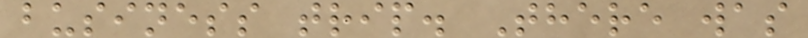business trip. There was
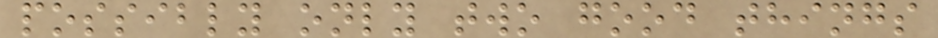possibly only two good things
